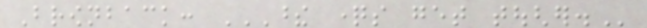Brownback: THESE QUESTIONS GET TOUGHER.
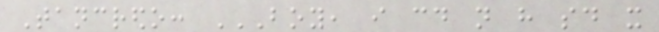Tancredo: BOY, I COULD NOT HAVE SAID IT
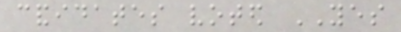candidates voted YES
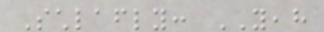Schlafly: YEAH
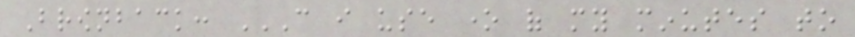Brownback: CAN I USE ONE OF MY MINUTES TO
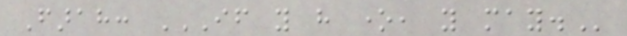Farah: IF YOU HAVE ONE, YOU MAY.
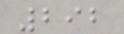292
